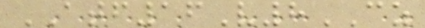ATF16V8CZ
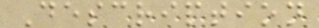Description
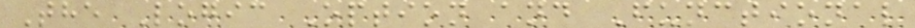The Logic Option and Functional
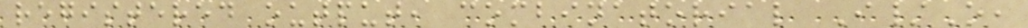registered output, combinatorial I/O,
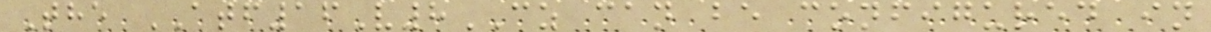The ATF16V8CZ can be configured in
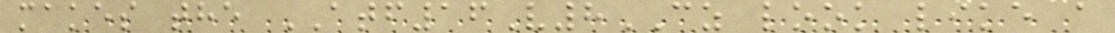makes the ATF16V8CZ look like a
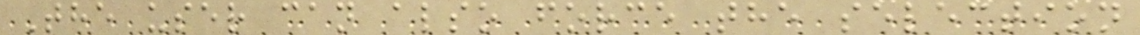The user can also force the selection
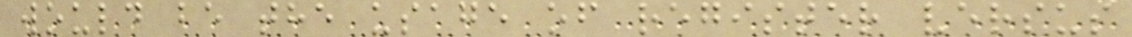would be the usage of register versus
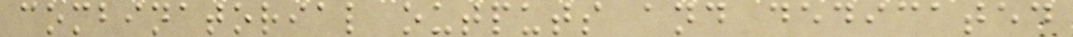combinatorial outputs and dedicated
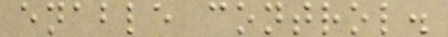enable control.
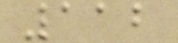112
